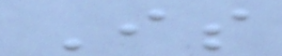Is
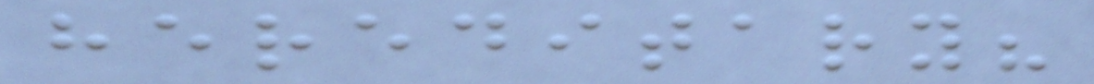hereditary?
